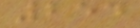254
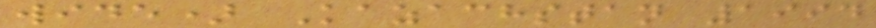wide) Kazachstan 1994
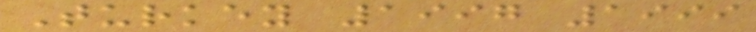Turkey 1997 1999
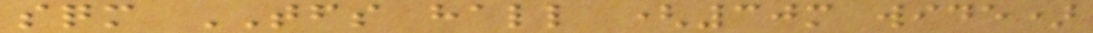sqm TFS hall (30m wide)
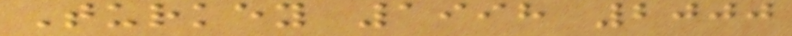Turkey 1998 2000
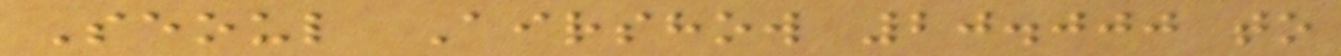Seoul Airshow 20.000 to
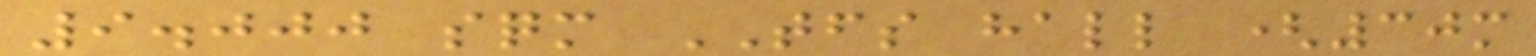9.000 sqm TFS hall (30m
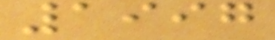1997
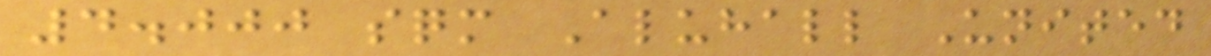4.000 sqm Aluhall United
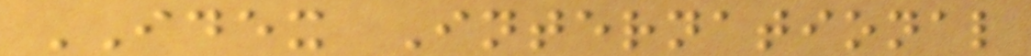IDEX International
